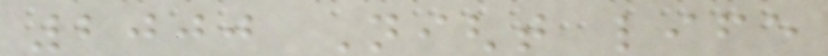2000 Night life
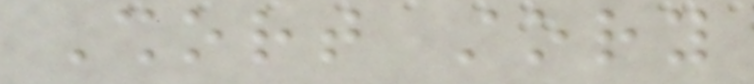Short story
